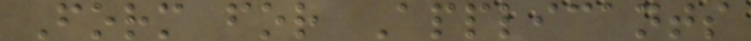Form for Applicants
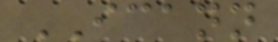ICANN
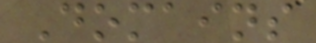Domains
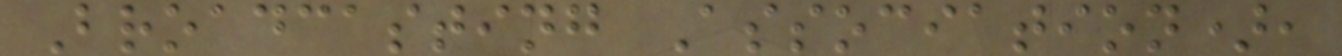Broadcasting Association),
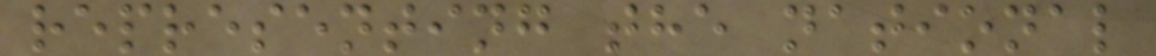representing the national
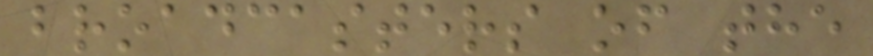broadcasters of the
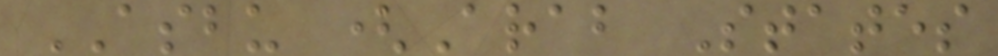ASBU (Arab States
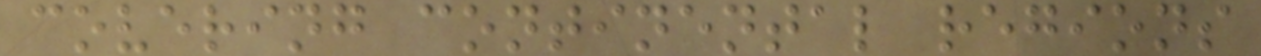covering continental regions
